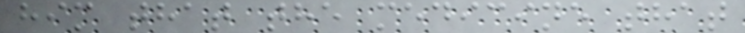him that the medicine that
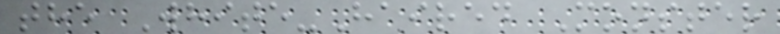the White-Haired Monster
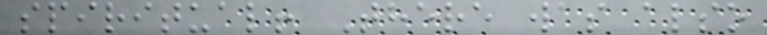spiritual! There was also
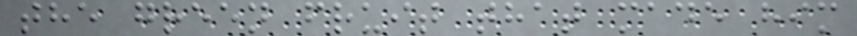the green fruit that made him
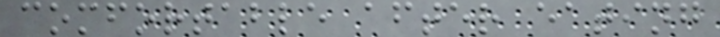comfortable after eating
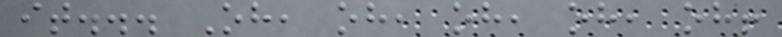it... Oh, oh, oh, oh, oh!
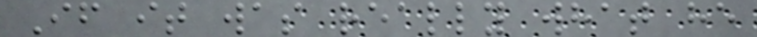If it was really what he
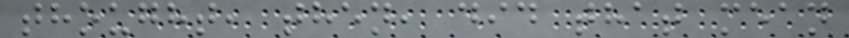thought, then, did that mean
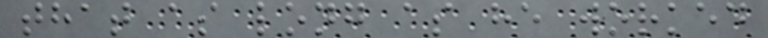that as long as he worked
